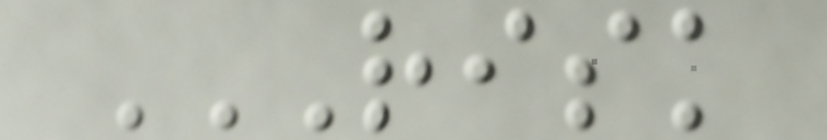RISK
